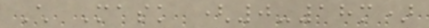Child Mask (0-18m)
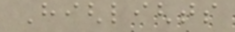Highlights
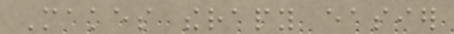Makes therapy easier
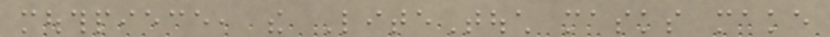mouthpiece, the LiteTouch masks make
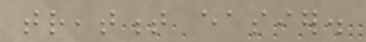treatment easier.
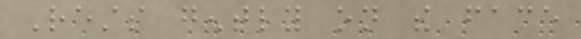Rests gently on the face
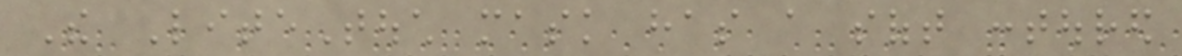The LiteTouch mask has a soft contoured
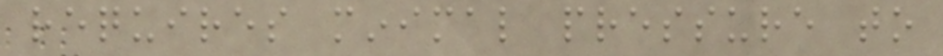requires minimal pressure to
